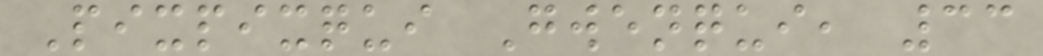Pixpixqui Gwenqui, 33
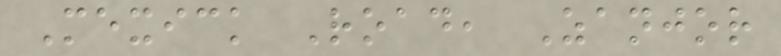Mexick Road, Zanjor
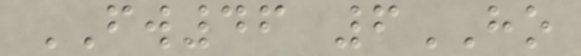FW46 6HO
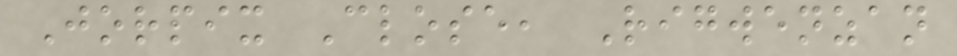Jorpix Close, Rigwenzan
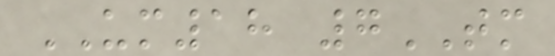UM18 7TM
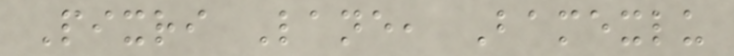Pixri Lane, Bamexlu
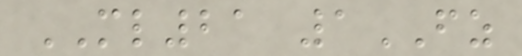ML21 1FZ
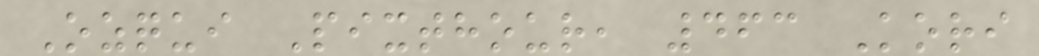Ozqui Pixthour, 463 Kori
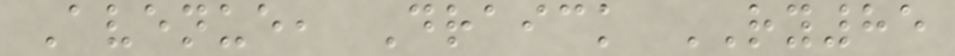Avenue, Draick RY85
